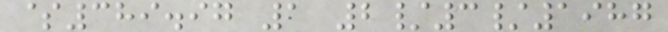$389.97 1 2/3/1987
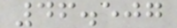46.507
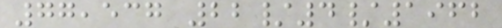77,537 22/4/1962
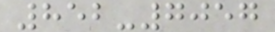852-7057
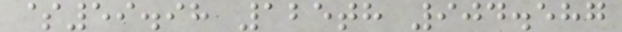$59.98 125th 904.587
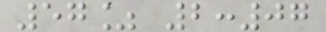57% 2:07
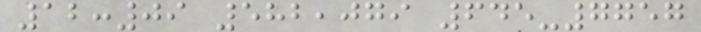12:09 582,079 645-7757
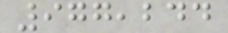977,244
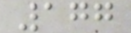177
